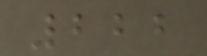222
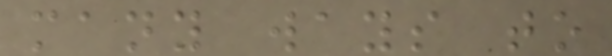many ways to
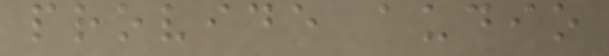provide audio
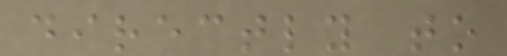directly to
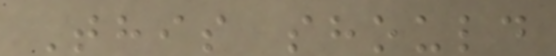This should
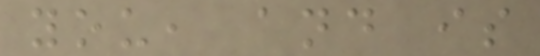you, and is
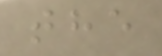the
